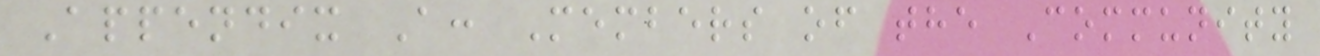Appendix A: Members of the Community
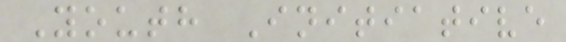Youth Initiative
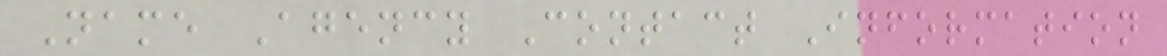Name Agency Contact Information
